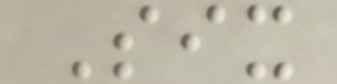Six
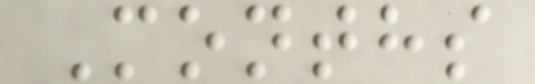Months
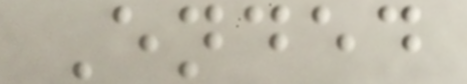Ended
